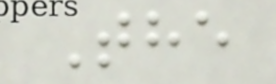The
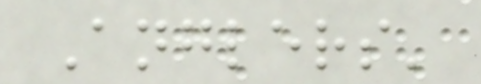Anglers'
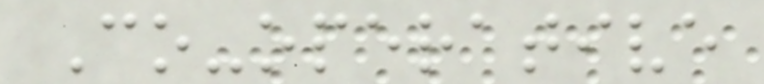Co-operative
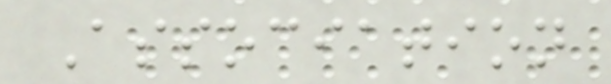Association
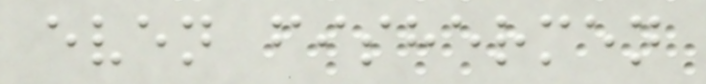even fishermen
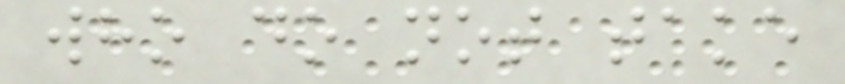who do not take
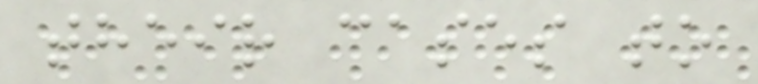their cases to
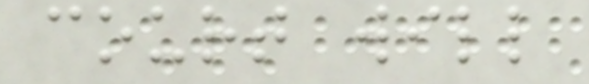court will
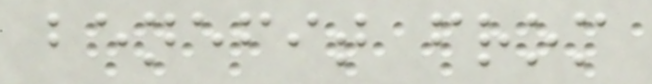benefit from
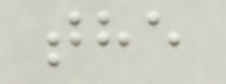the
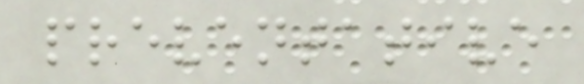preventative
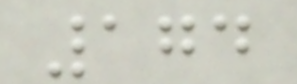174
